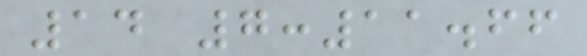14 7:11.66
